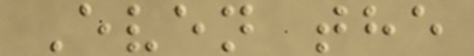Even the
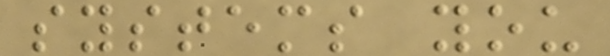systems you
